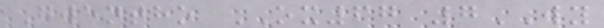Gwentho OX67 7WY
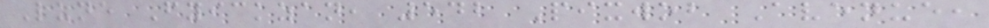Lune Fyickzan, 542 Pixwob Avenue,
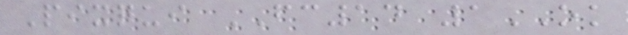Pixqui FC14 1OK
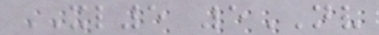XL5 5NV
